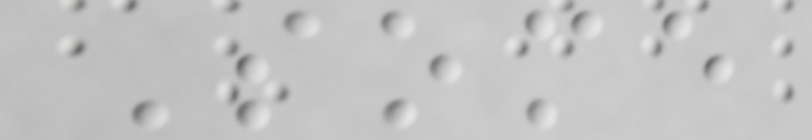Some
